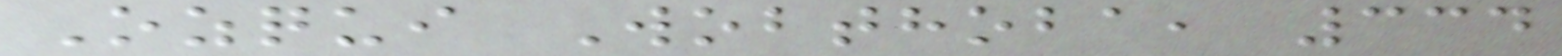Ozqui Wobthoba, 334
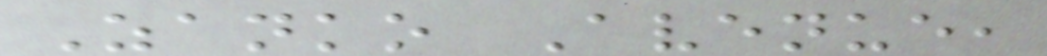Zanko Avenue,
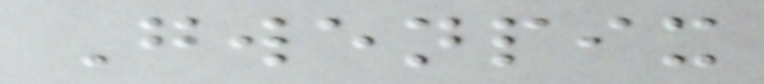Gwenpix
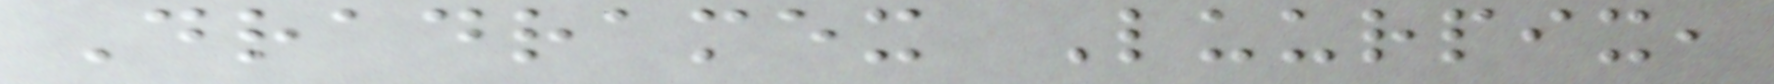Dradramex Luurpix,
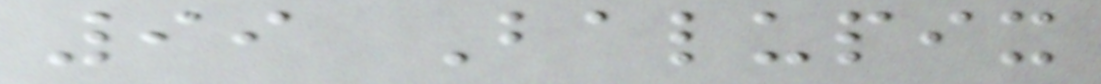99 Balupix
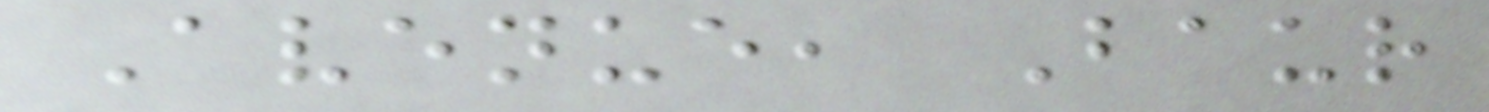Avenue, Baur
